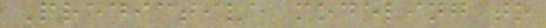Predictive modeling to
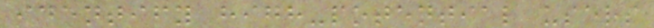identify high-potential users
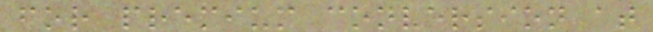for premium conversion at
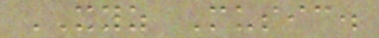XYZ Music.
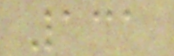131
